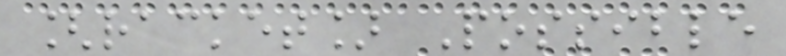[racket] Possible
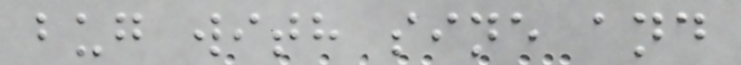bug with sine and
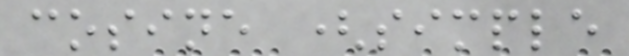cosine (simple
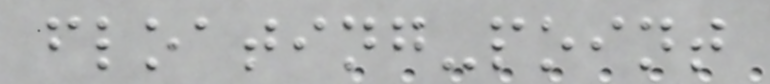floating-point
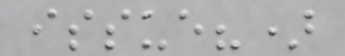issue?)
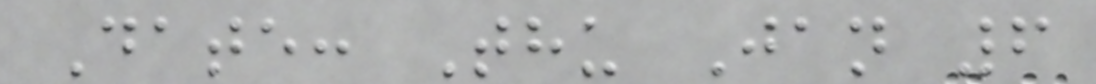Date: Thu Jan 6
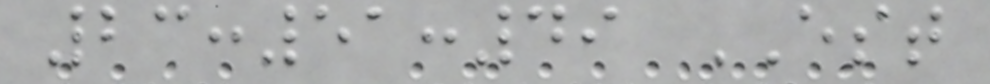23:51:49 EST
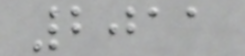2011
